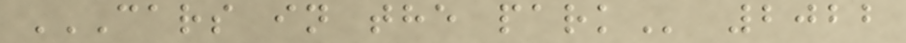CARS IN THE PARK 2022
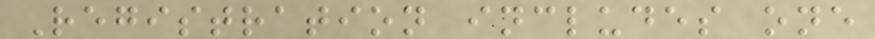Registration includes one
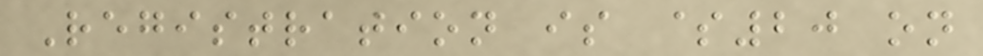Registration is $20 on
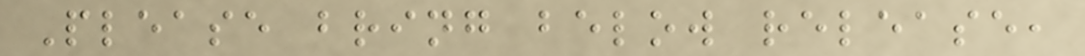Please bring below release,
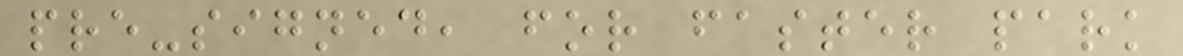pre-signed, for faster park
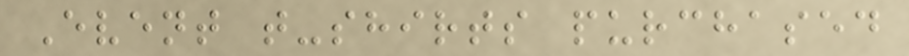Event t-shirts purchased
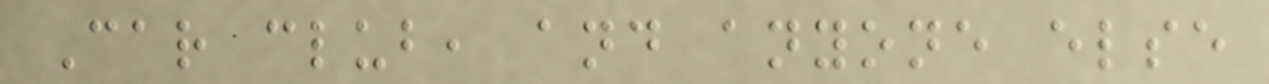Car club, and anyone else
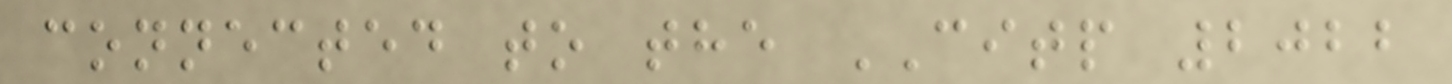connected to the CITP 2022
